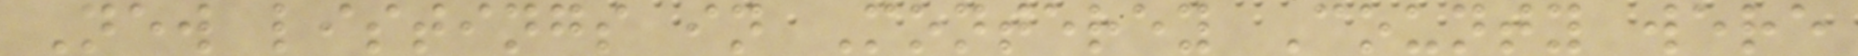New listings in Monterey County were
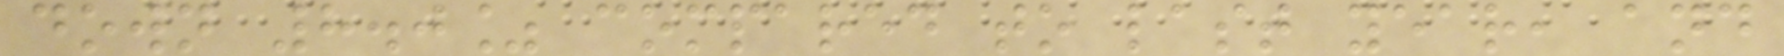down 8.0% compared to last year, and
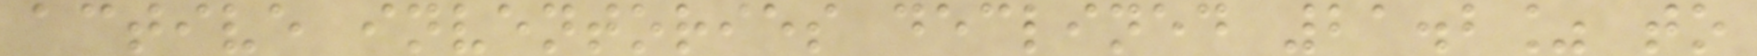active inventories declined 21.2% to
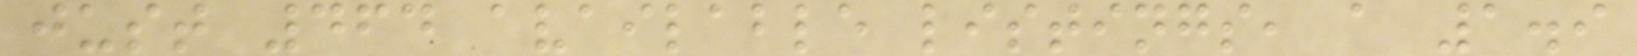just 464 available listings, a 1.9
